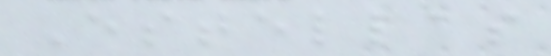Estellas
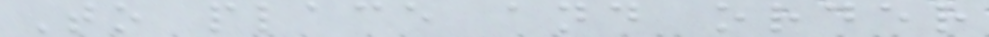To place and order
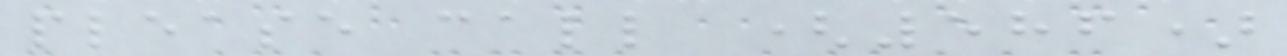please call (586)
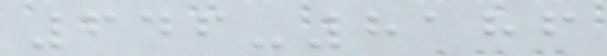646-8186
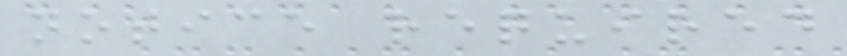notice required
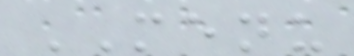MENU
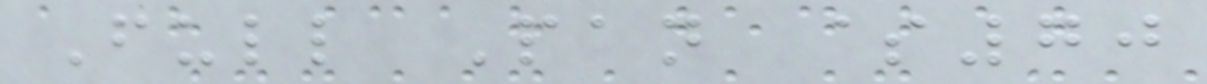Full Pan $70
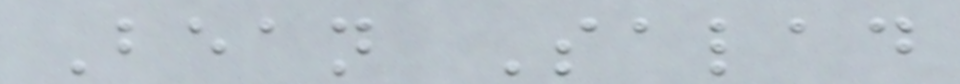Bean Salad
